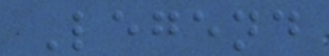Legend
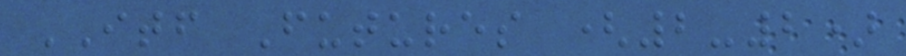ITF Futures (2-2)
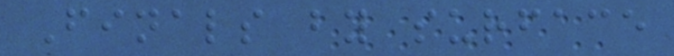Finals by surface
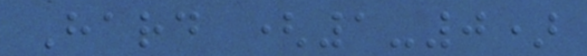Hard (1-0)
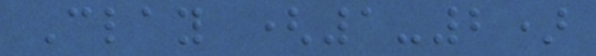Clay (1-2)
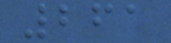261
